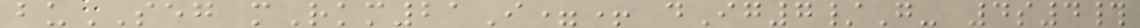buSEG mRkm21I=+ dIg7/G- 4s4#
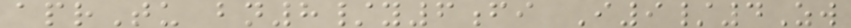aprTu bn8/y6fi I9/4Zw
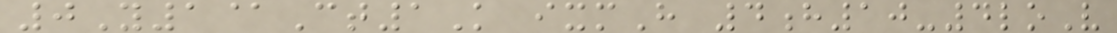0Y1@Ct1K ixmH 4h10-4loV
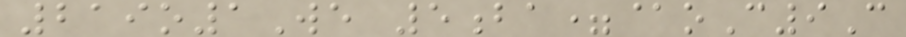219o1We 5ba=@oC9C
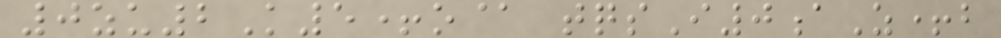0zu2K5+o@ tqsI0aZ+b
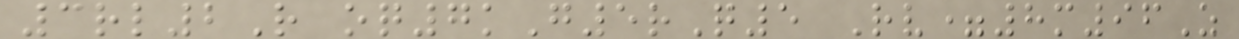3rl2R oq7kG5rQ5 Rv=8m96Z
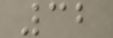32
